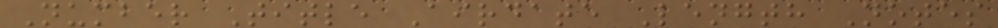Number Title Airdate Length Notes
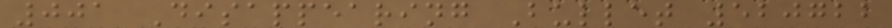001 Disappearing Bullet 520722
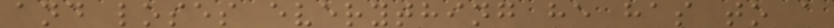and loses everything he has to a
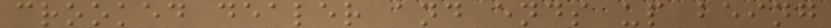crooked dealer and ends up being
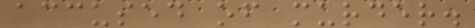accused of murder.
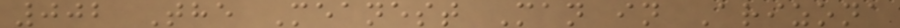002 The Meanest Man in Arizona
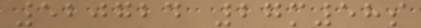520724 27m58s
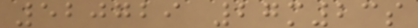520729 27m23s
